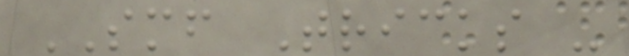SMF Tricks -
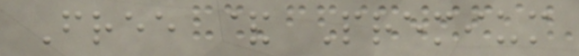Free & Premium
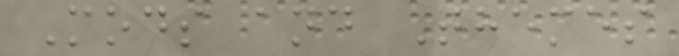Mods and Themes
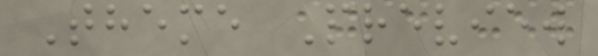Theme Preview
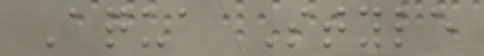Aqua Style
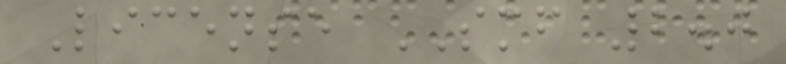License SMF 2.0
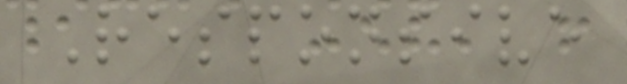Responsive
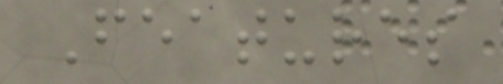Features
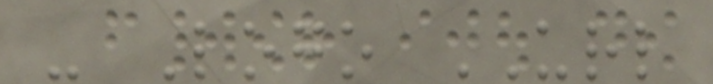- Logo URL
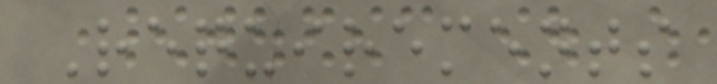Requirements
